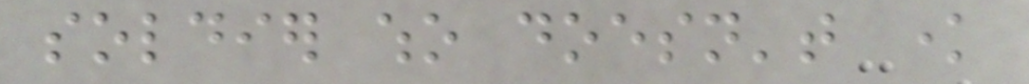soldier who doesn't know
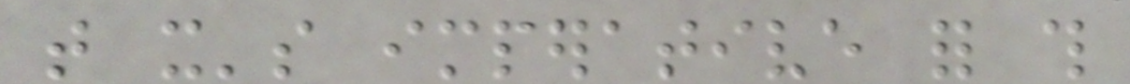that it's imperative for this
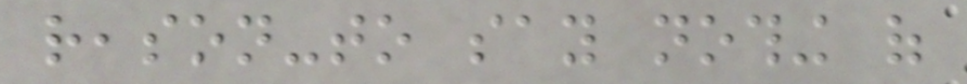reason-to say nothing of
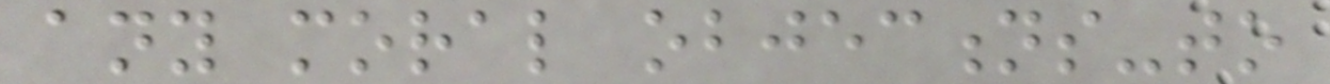any moral objections-to
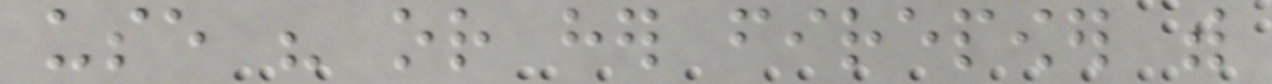use his or her firepower with
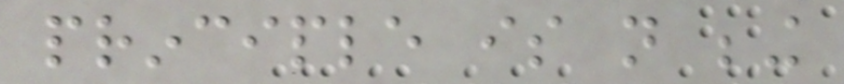principle is not being
